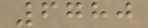6780
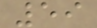59
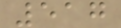517
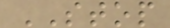STOP
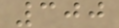300
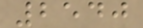2540
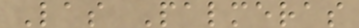Las Palmeras
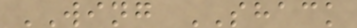WING SHACK
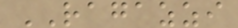RAGAZZI
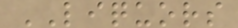LIQUORS
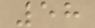58
